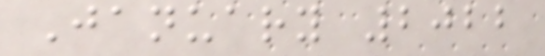January 2022
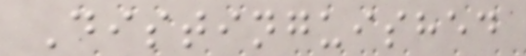Distinguished
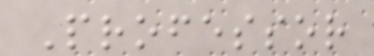Professor
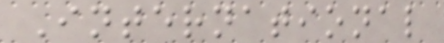International
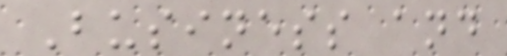Business and
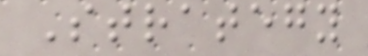Strategy
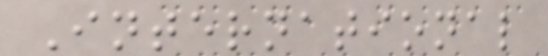International
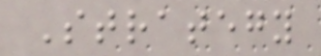Strategy
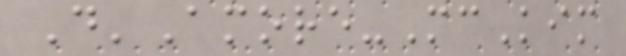D'Amore-McKim
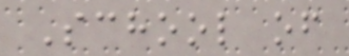School of
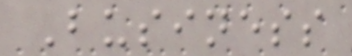Business
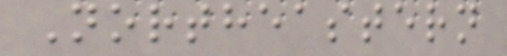Northeastern
